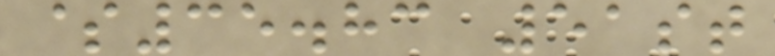$35.83 51st
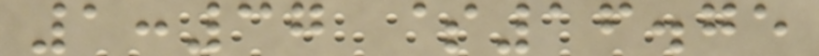1:37 $16.75
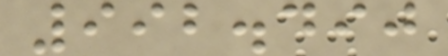992.490
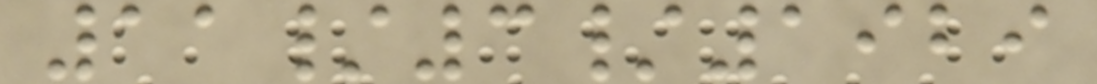11/3/1929
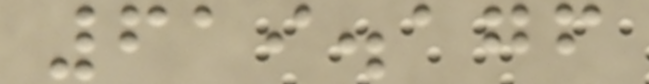619.176
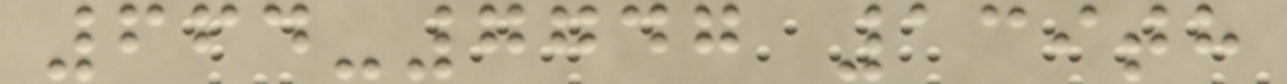664-7747 139th
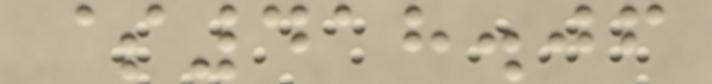$418.06
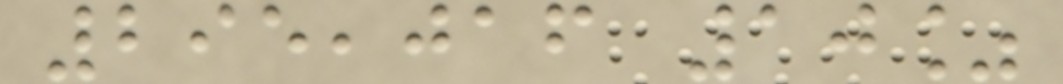295,016 10%
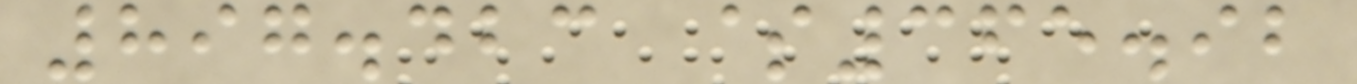897.423 $365.92
